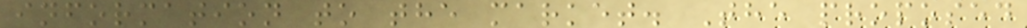information to the market. The proposed
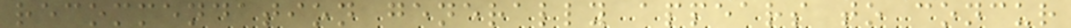recommendation generally appears to concur
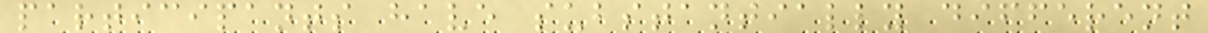participants have substantially different
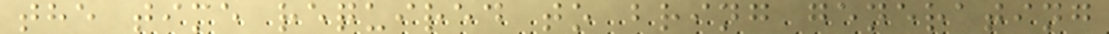the time required to bring generating
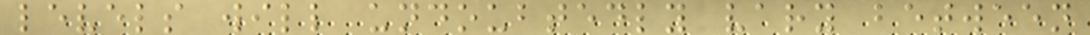levels will undoubtedly vary between
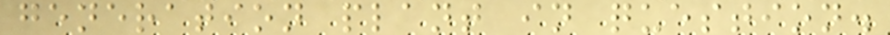generation plant in question.
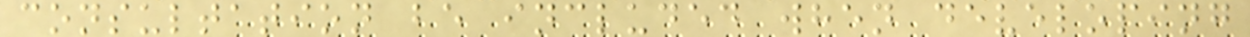consultation be included when developing
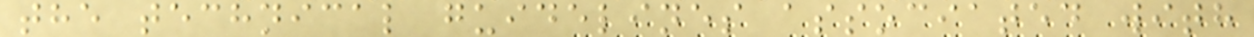the technical guidelines associated with
